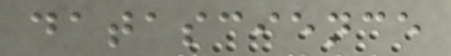datascience
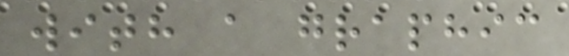with a graphic
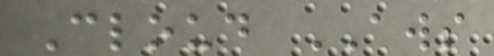Cloud AWS
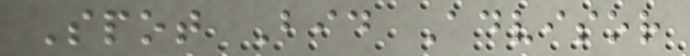Spot Bid Advisor
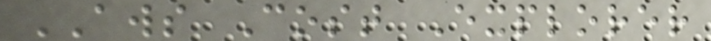AWS Cost Explorer
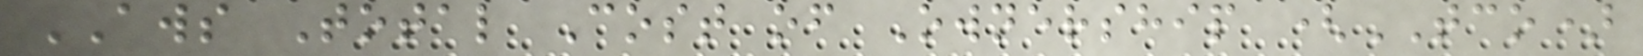AWS Total Cost of Ownership (TCO)
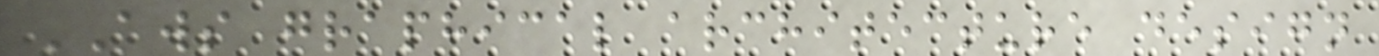AWS graphical architecture design
